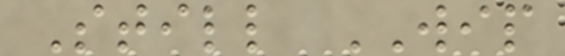Still WIP
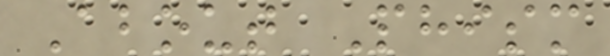About Phism
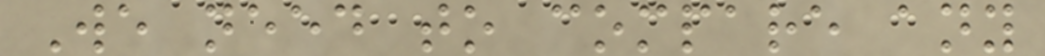We need to compare any
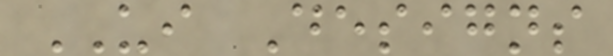UI Designs
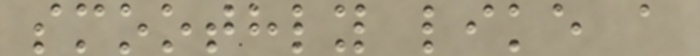smoothly like a
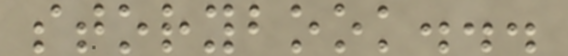storybook...
